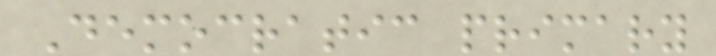Democratic primary
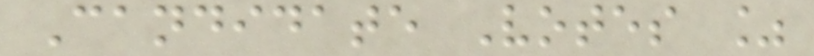Candidate Votes %
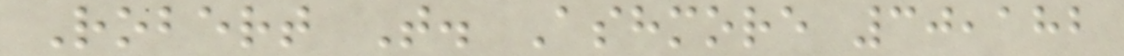Robert T. Ashmore 30,182
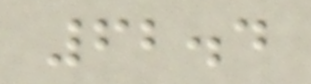62.4
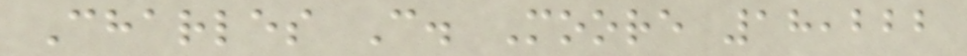Charles C. Moore 18,222
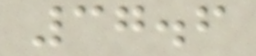37.6
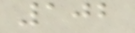102
